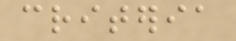criteria
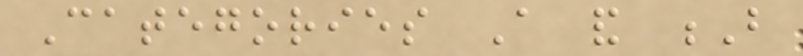Categories A and B
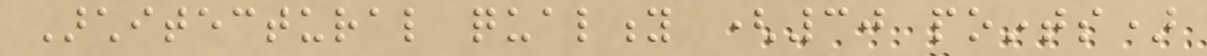Architectural quality (30 points)
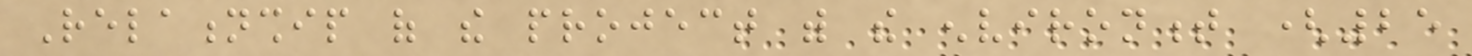Relationship of the project with the environment (25
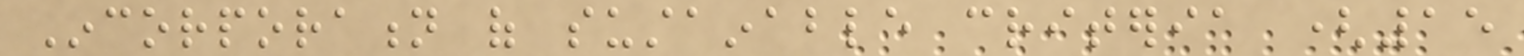Incorporation of sustainable criteria (15
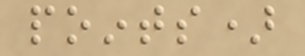points)
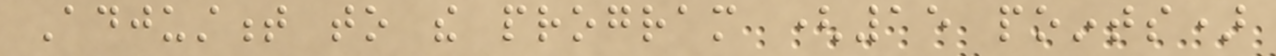Adjustment to the program (15 points)
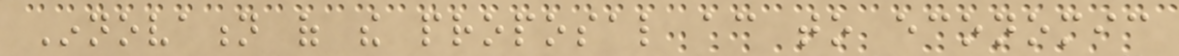Innovation of the proposal according to economic
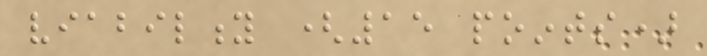viability (15 points)
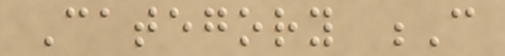Category C
